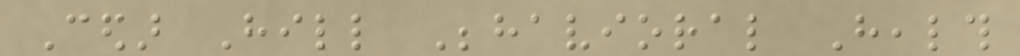Cedar Hill Behavioral Health
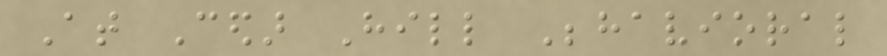At Cedar Hill Behavioral
